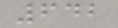642
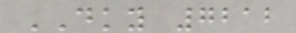DKY 7212
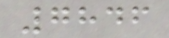7846
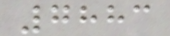7883
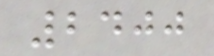2400
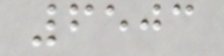6503
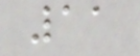11
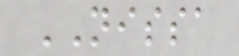NISSA
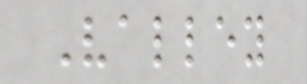Valley
